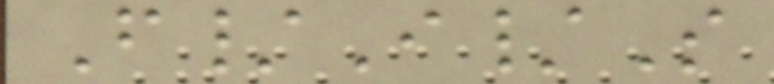F/I/S
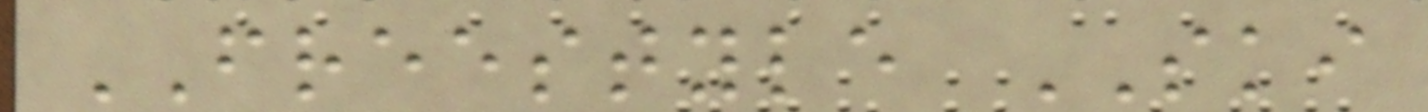FREESTYLE SKI
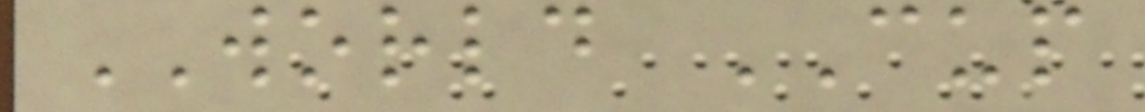WORLD CUP
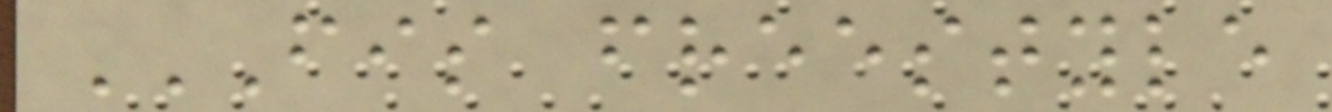FIS FREESTYLE
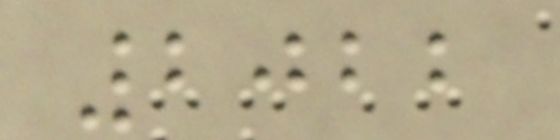2022
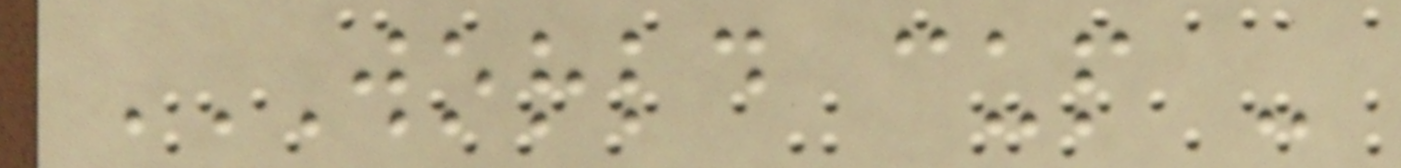WORLD CUP -
